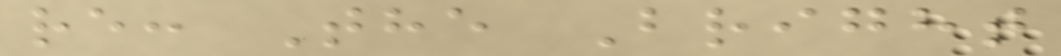re: The Bright
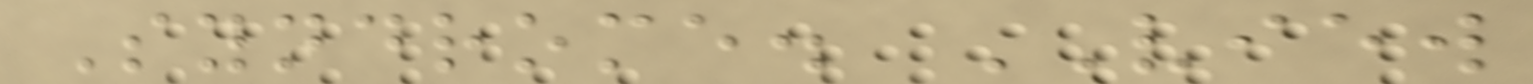Syndrome. VIEW
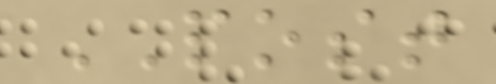POST
